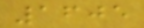1605
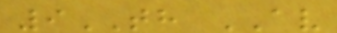9TH AV
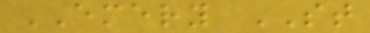EMERY ST
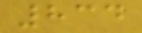834
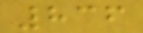836
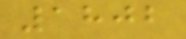1802
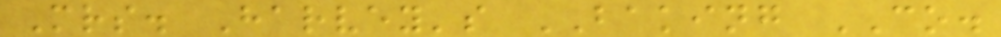Mrs. Harvey's BAKING CO.
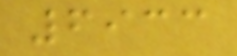6933
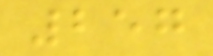257
